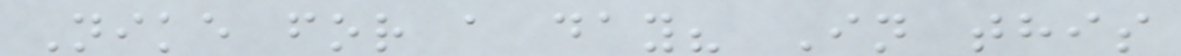Nike for a day? In this
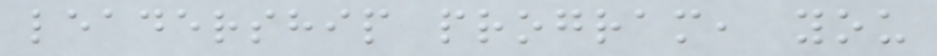leadership program, you
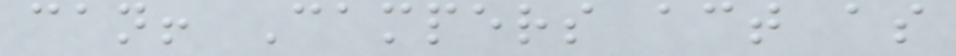can! Campers act as
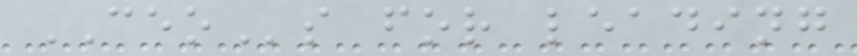CEOs for leading
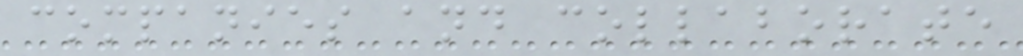companies and collaborate
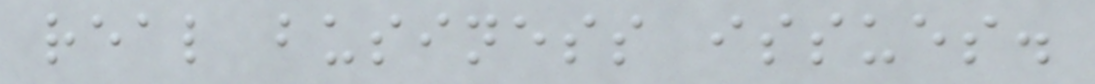real business issues.
